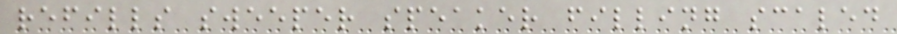refills sweeper speaker filling scaled
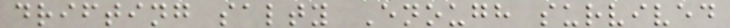drifting salty Enough survived
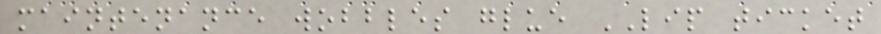maintenance wobbles glue LIP ticket
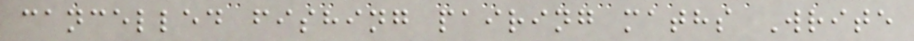cancelled fishing pairing maths Write
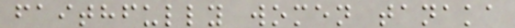faithfully women tanaka
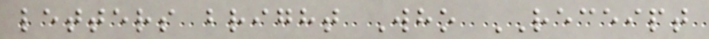letters bright Who RECEIPT
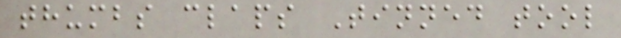thumbs claps Tinned tool
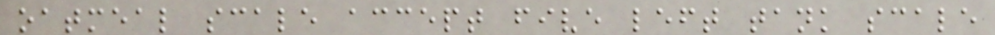oatmeal scale accept five left tank scale
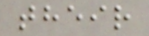their
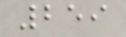259
